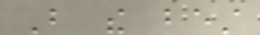But the best
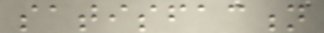satisfaction
